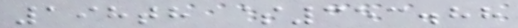198th $353.88
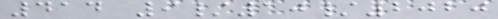414 9/10/2020
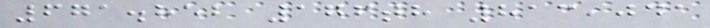671.852 176th 813,041
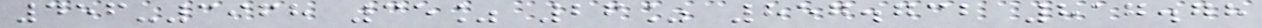456-3968 35% 26% 857.732 817.78
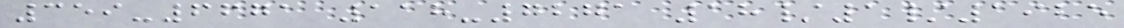359-6671 118-7271 18/1/1925
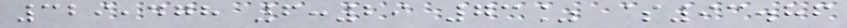329,478 6:29 73% $93.86
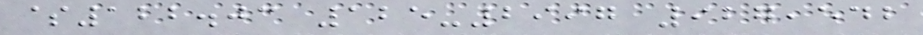$122.03 125-2997 927,542
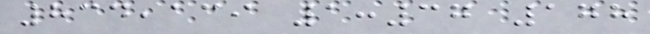834,139 1:37 178
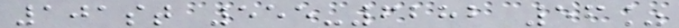101st 555-6282 56%
